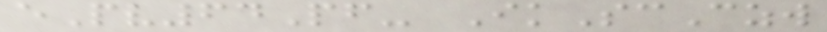ePv64Pf- IkScCzw
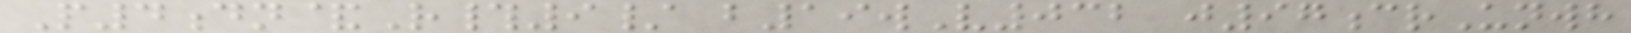P4dn&R#9/ b19wV032 j97crUnwh
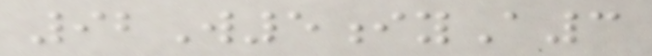92W5iyA3
